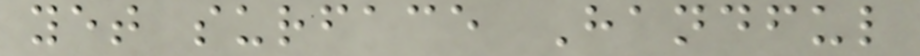yet surface Handful
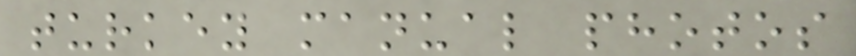turkey manual photos
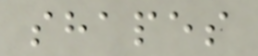shapes
